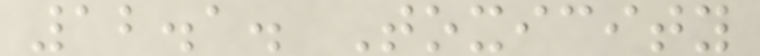12.1. Toxicity
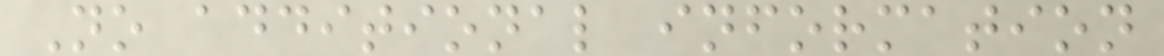No additional information
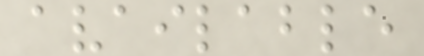available
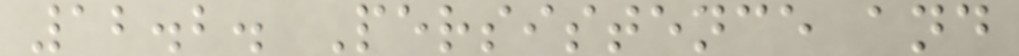12.2. Persistence and
